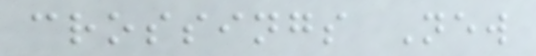crossings New
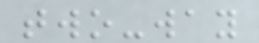two-way
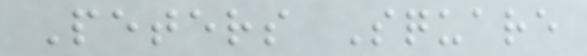Peters Square
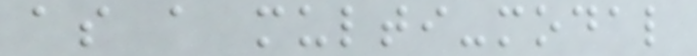as a multi-modal
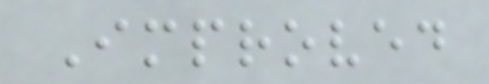Improved
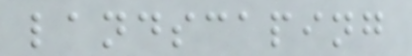landscaping
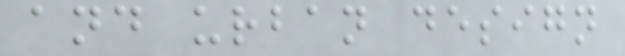and urban design
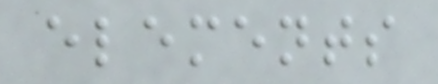elements
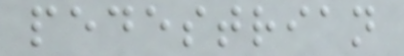pedestrian
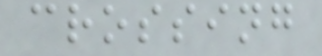crossing
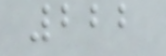222
